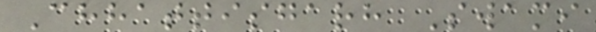Chhattisgarh Swami
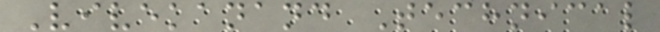Vivekanand Technical
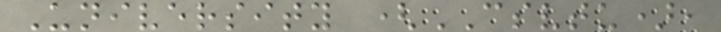University (CSVTU),
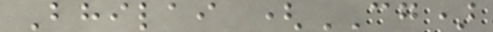Bhilai (CG)
